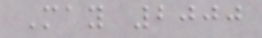May 2000
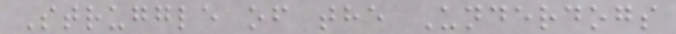Struggle of the Underdogs
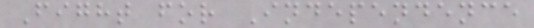Fight for Independence
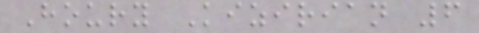Houry Kizirian 6
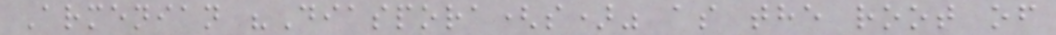Armenian "Diaspora(s)" as the root of
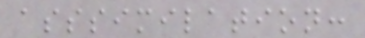asssimilation:
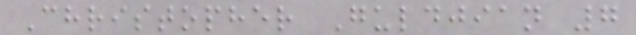Christopher Guldjian 7
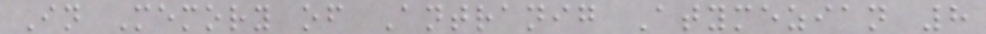In Memory of Antranig Atymezian 8
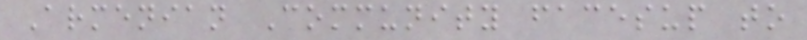Armenian Community facesup to
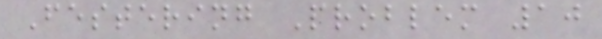Festering Problem 10
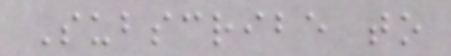Subscribe to
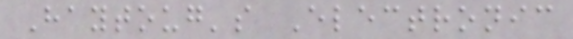Haytoug's Electronic
